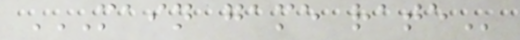MAIN GAME RATE
